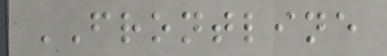FRONTLINE
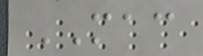MAC
